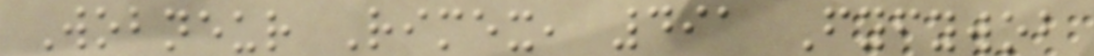Wobneur Rimex, 491 Fyfywob
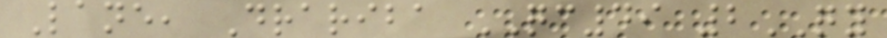Lane, Drariba QC49 2QY
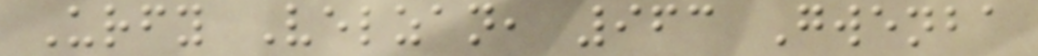Urfy Velzan, 963 Gwenba
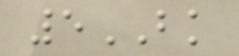5BK
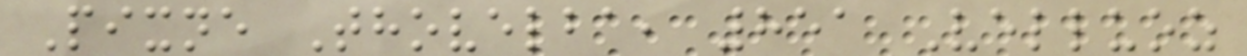Pixne Thovelba, 851 Velluoz
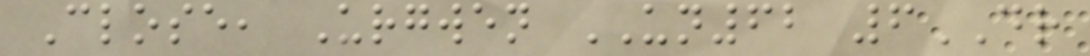Close, Urgwen UN62 6DR
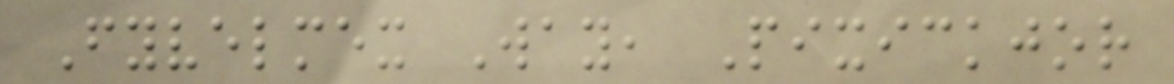Fyvelmex Way, Pixickjor
